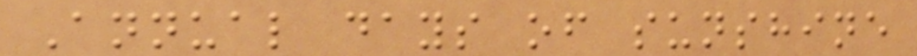Annual days of sunshine
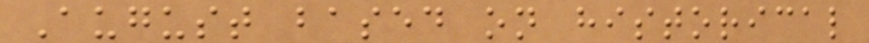August based on historical
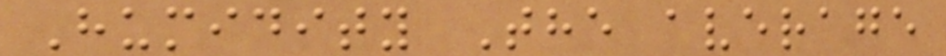Humidity The average
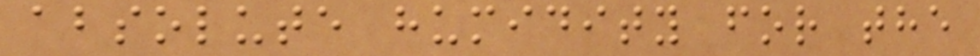absolute humidity for the
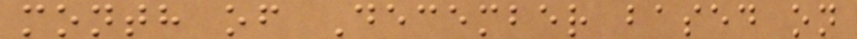month of December based on
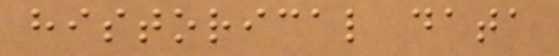historical data
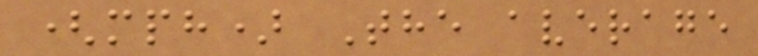(mph) The average
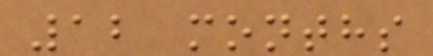12 months
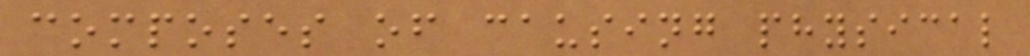composes of causing physical
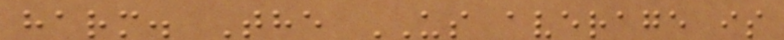harm. The US average is
